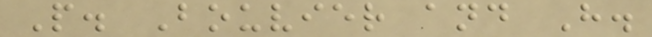P. Bouvier and H.
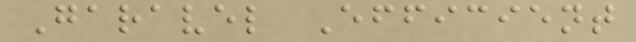Garavel Efficient
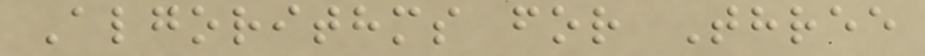Algorithms for Three
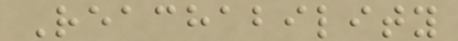Reachability
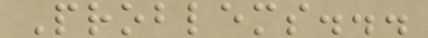Problems...
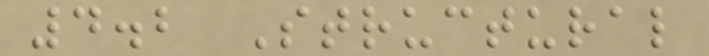4.2 Structural
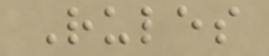Rules
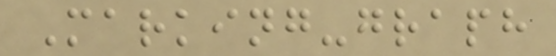Marking-graph
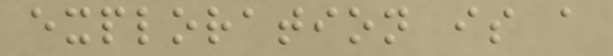exploration is a
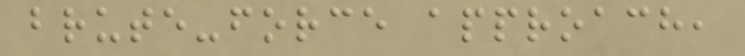brute-force approach,
